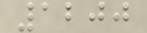1200
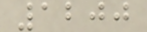1200
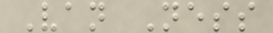Van Ness
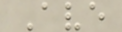Ave
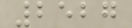2527
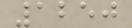1250
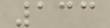133
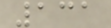131
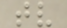tv
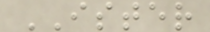ISTER
